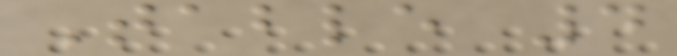Table 4
